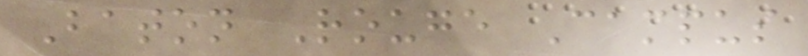Baton Rouge Campus
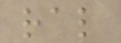ral
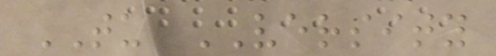TU VERSITY
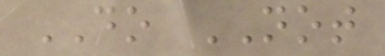DO NOT
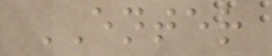ENTER
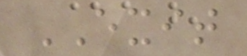EXIT
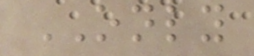ONLY
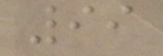99
